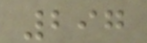297
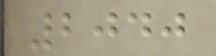2040
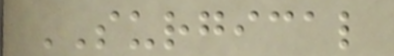SURGICAL
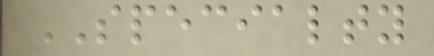SPECIALTY
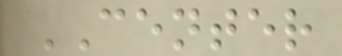CENTER
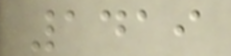1419
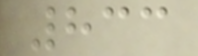833
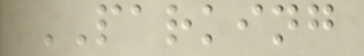PARKING
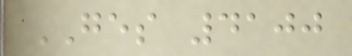GES 4100
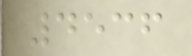4536
